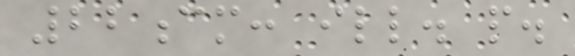22cm: ill. p.
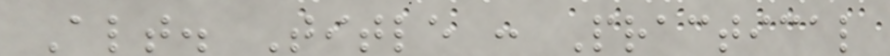Alt. Title : Practical
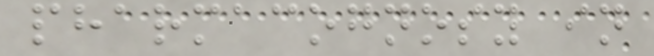pharmacognosy in
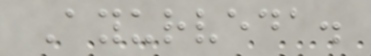Ayurveda.
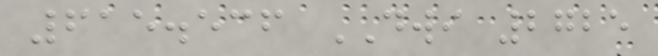615.536 DWI 2725
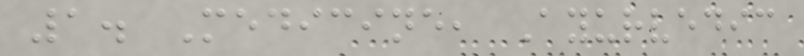1. Medicine, Ayurvedic
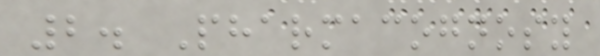2. Pharmacognosy
